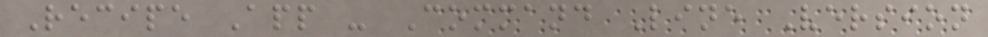Recipe App - Command Line Version
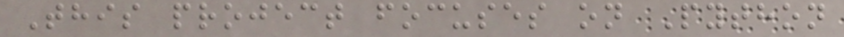This project focuses on Python
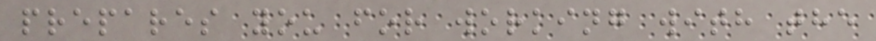prepares you for working with the
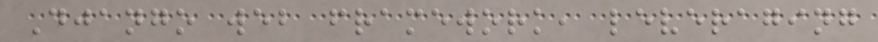Django web framework, leveraging
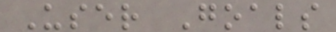User Goals
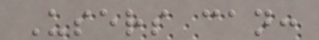Users can:
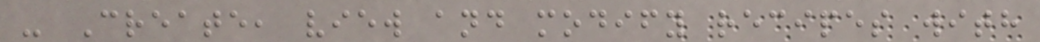- Create, view and modify recipes with
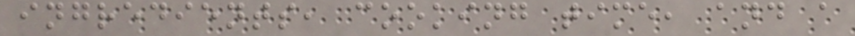ingredients, cooking time, and a
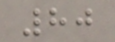80
